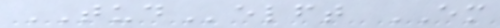TUDelft EM
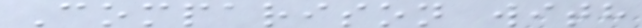Comparison with
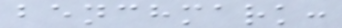benchmark:
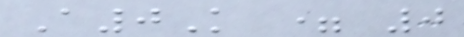A0K = 0
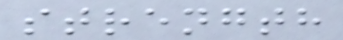strength
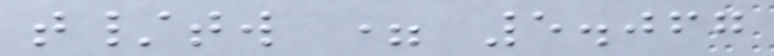t/tw = 5.067
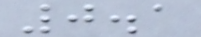0.1
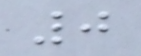0
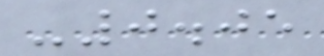-0.05
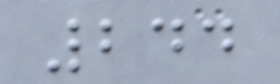244
